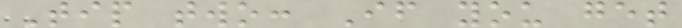Tip two: If you get
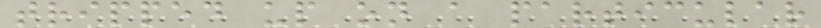tripped up on a particular
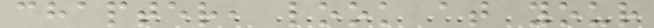chapter, look at your
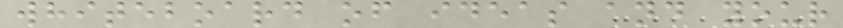whiteboard of ideas and your
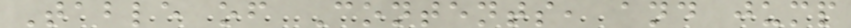Table of Contents, and jump
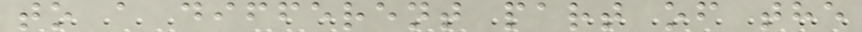to a different part of the
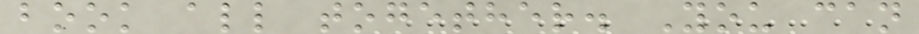book all together. You can
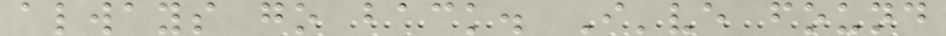always go back. I've found
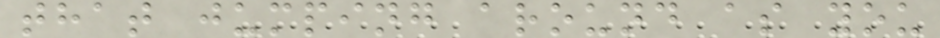that jumping around as you
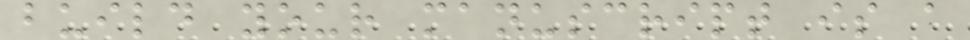build your manuscript is a
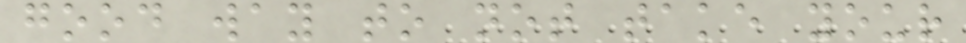good way to not take your
